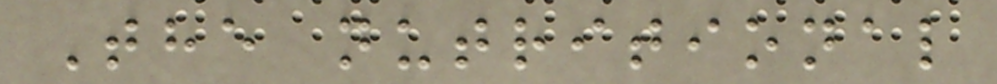The nutritional
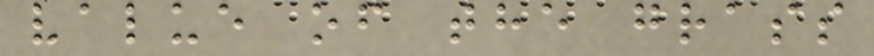value of the grass
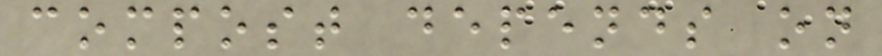compost depends on
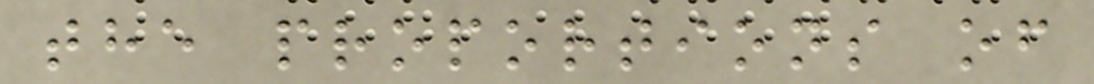the proportions of
